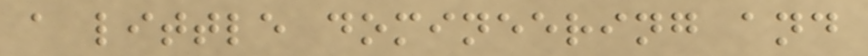a little domineering and
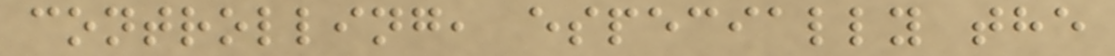controlling, especially the
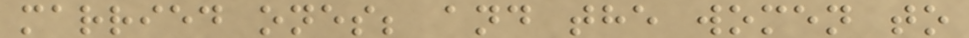married ones; and the women to
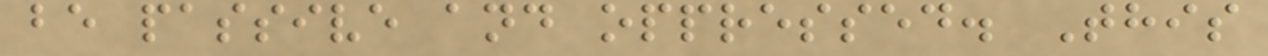be passive and oppressed. This
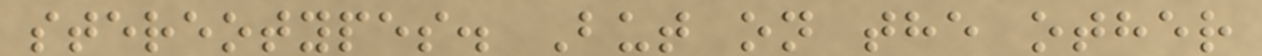stereotypes. But on the other
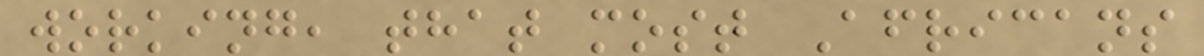working, that most Africans
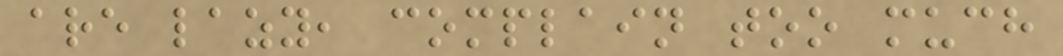are lazy, complain too much
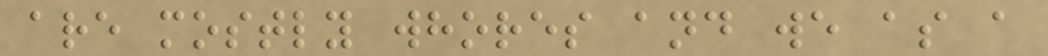are mostly whores and we as a
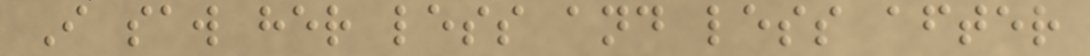I saw her less and less after
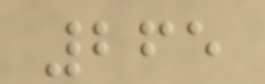265
